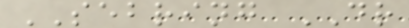SEBRING DR
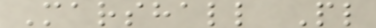Marshall Pl
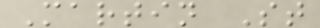Martin St
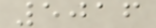5016
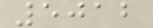5012
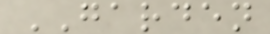GARDEN
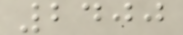2400
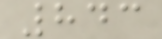843
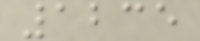1235
